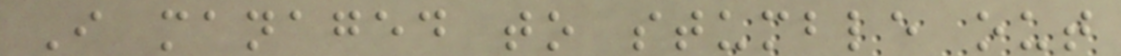I managed to stumble out
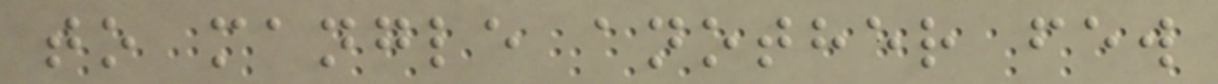to mangle another few
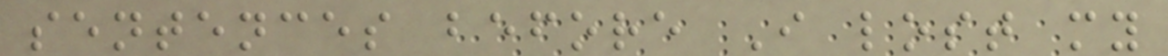sentences before I lost my
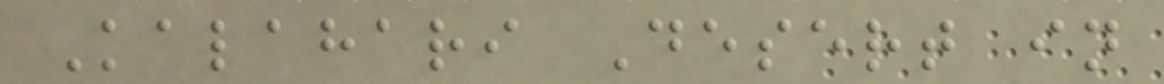Kalahari Desert in
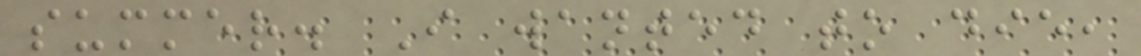summer. I wanted to die,
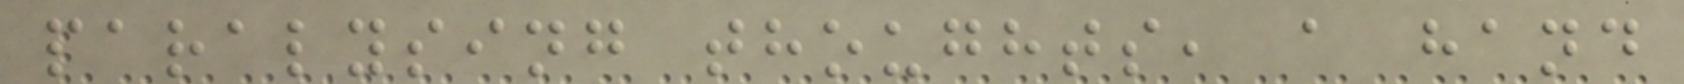paralysing thoughts, a hand
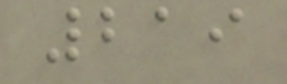219
